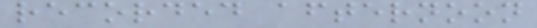recorded afternoon
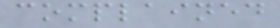complained
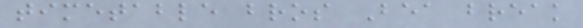timetable bros Bea break
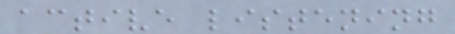active listening
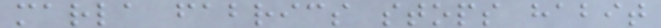marla fabrics stops habit
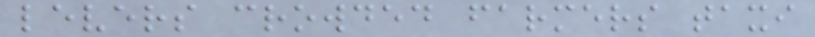levers crowded farmers taxi
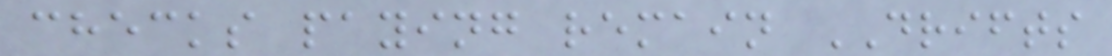checks paying remain DRIFTS
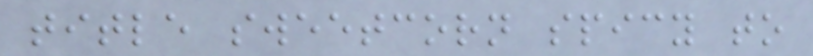title sweetcorn spicy to
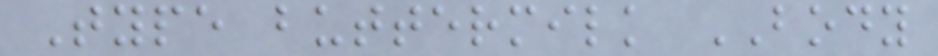Type buttermilk BODY
